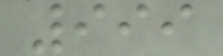999
